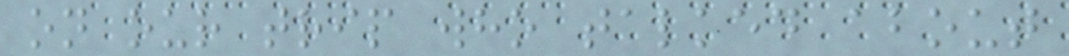on our trip who talked about
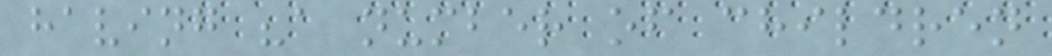having "a number of children
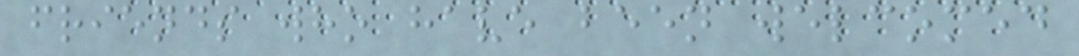friends who have been welcomed
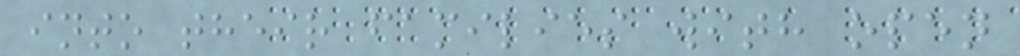into their families with open
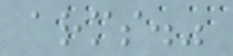arms."
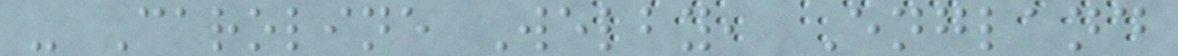- Caroline Welby, England
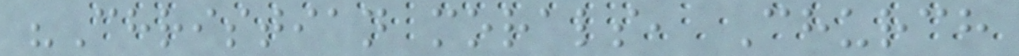"Christian morals, Church
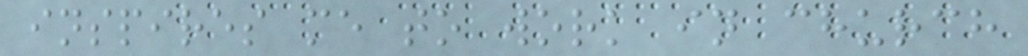inspires me to work in church
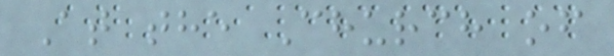At the Church of
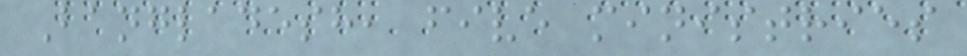Bangladesh, five ministries
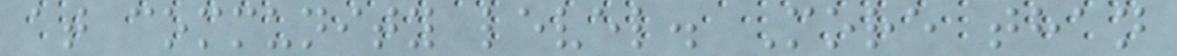at community level. More than
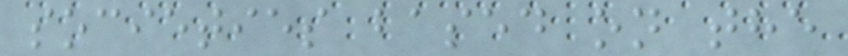societies based on the
